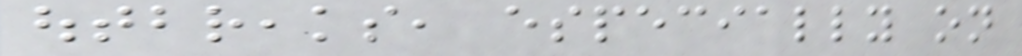outbreaks, especially on
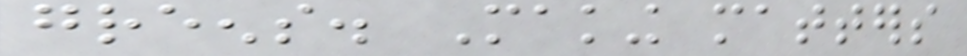greens. Making matters
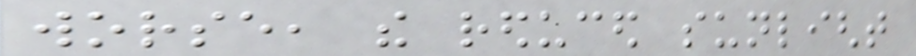worse, the reduced sunlight
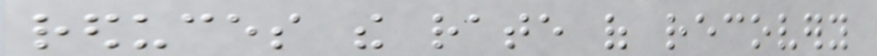reduces the rate of recovery
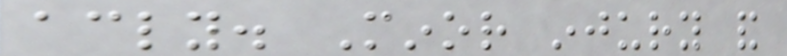accordingly. Minor injury and
